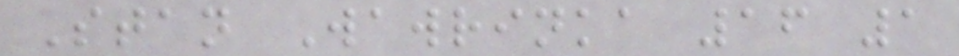Stan Wawrinka 16 1
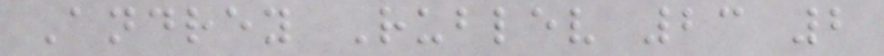Andrey Rublev 23 2
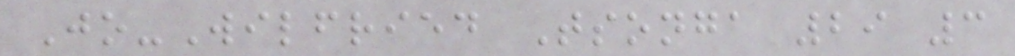Jo-Wilfried Tsonga 29 3
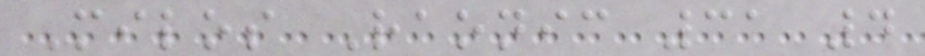Milos Raonic 31 4
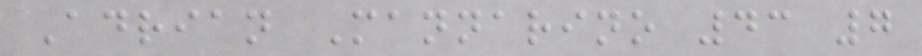Adrian Mannarino 43 7
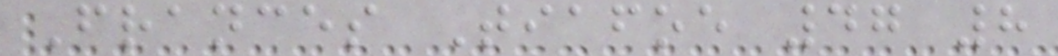Frances Tiafoe 47 8
